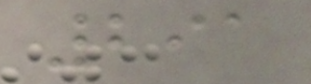291
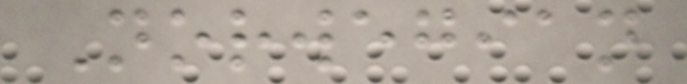Norwegian
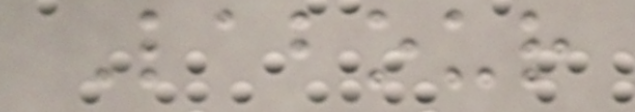Labour
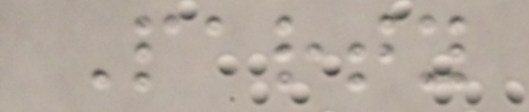Party
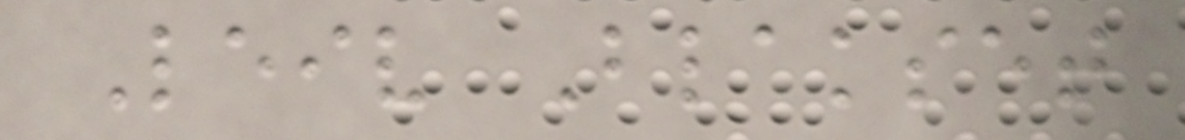Leiv Blakset
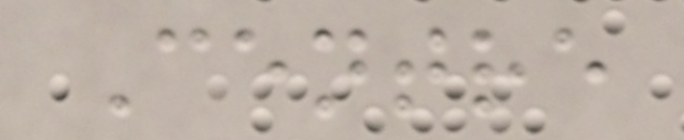Centre
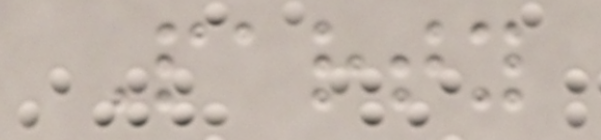Party
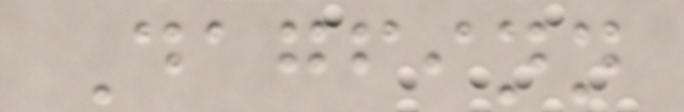Dagfinn
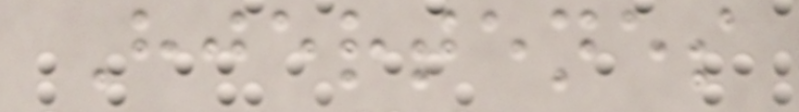Hjertenes
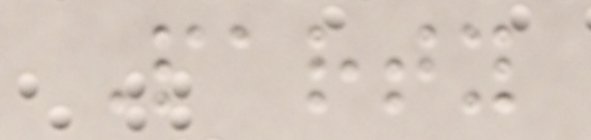Party
